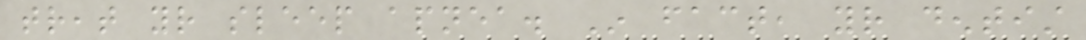treat your sleep apnea. In fact, your dentist
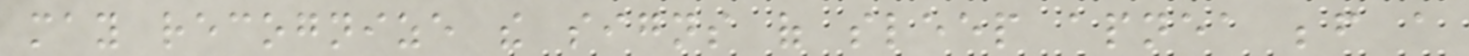may recognize the signs of sleep apnea before a
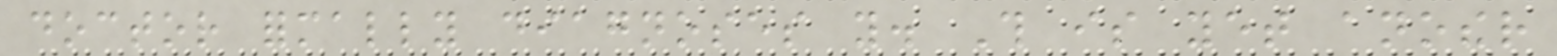doctor formally diagnoses you. This is yet another
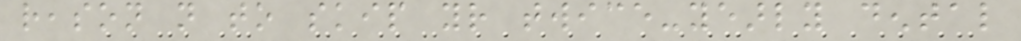reason not to skip your twice-yearly dental
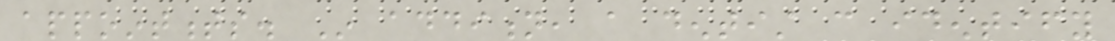appointments. In addition, a dentist can identify
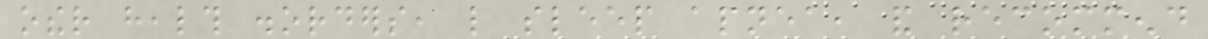other health disorders, like sleep apnea, and recommend
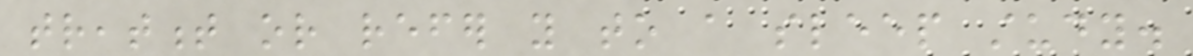treatment or refer you to a sleep study.
